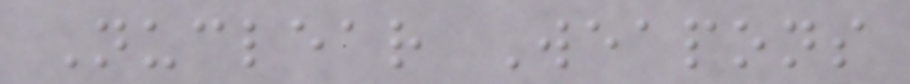Nuclear Weapons
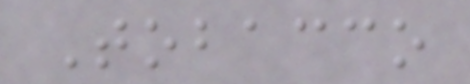Tobacco
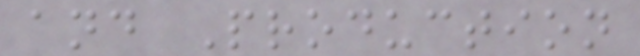and Production
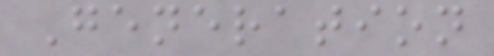Generation
